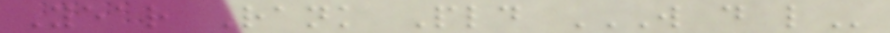Year Rank Pld W D L
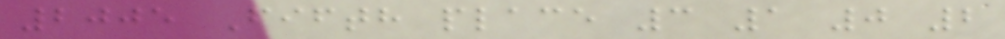2005 Fifth place 3 1 0 2
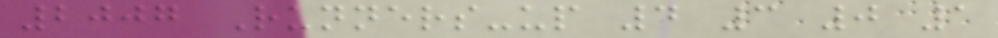2007 Runners-up 4 3 0 1
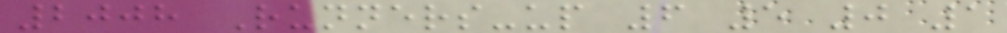2008 Runners-up 6 5 0 1
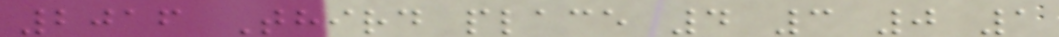2016 Third place 4 3 0 1
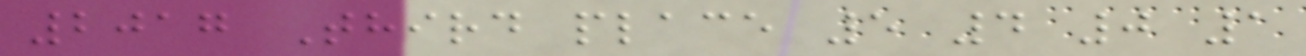2017 Third place 5 4 0 1
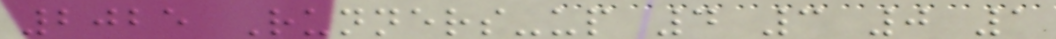2025 Runners-up 4 3 0 1
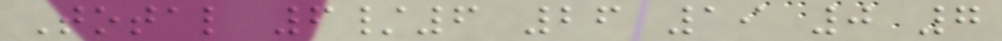Total 6/6 26 19 0 7
